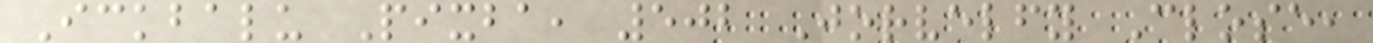Ickbalu Pixba, 502 Jorvelfy Close,
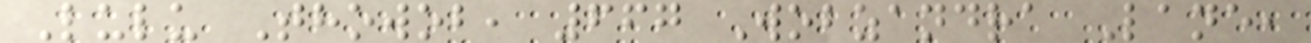Lulu Thowob, 667 Wobzandra Lane,
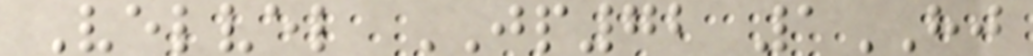Velvel JP72 1HJ
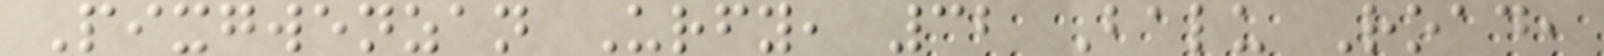Pixgwenzan Urfy, 32 Balu Road,
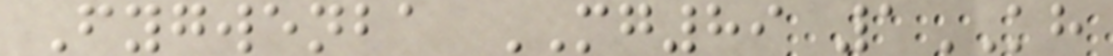Fygwenba MG89 1KH
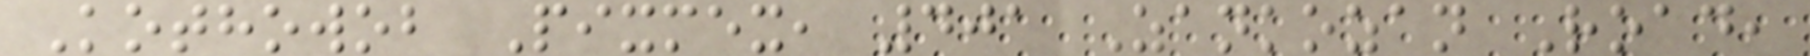Kothowob Pixmex, 401 Zankozan Road,
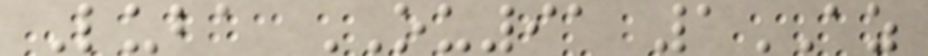Luba OU91 1AZ
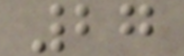27
